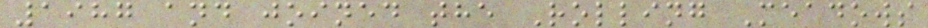1987 and joined the Rolling Meadows
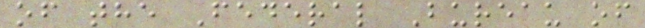of the Federal Bureau of
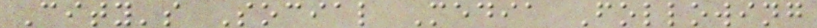City's Social Media Following
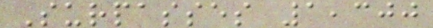Surpasses 1,300
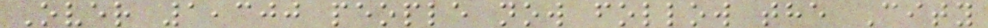Over 1,300 people now follow the City
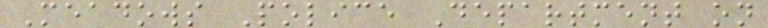Meadows Police Department on
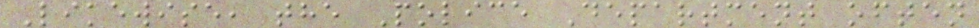Likewise, the Police Department often
